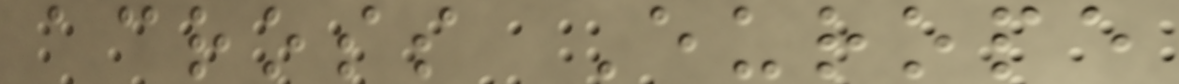across Europe
